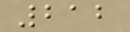212
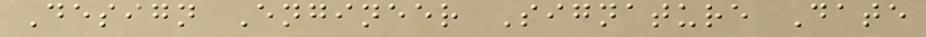Design Engineer Signature Date
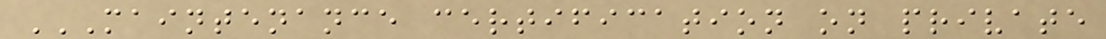MAINTENANCE CERTIFICATION ON PRIVATE
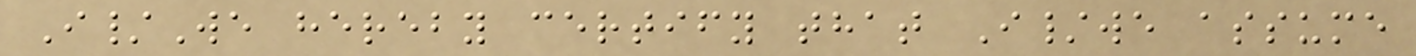I/We hereby certify that I/we assume
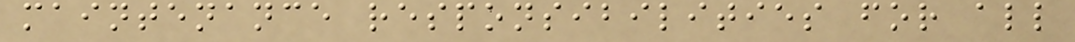maintenance responsibilities for all
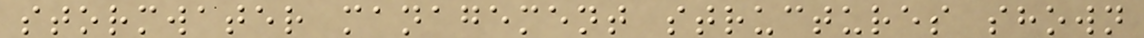stormwater management structures shown
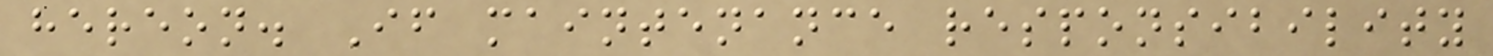hereon. If maintenance responsibility
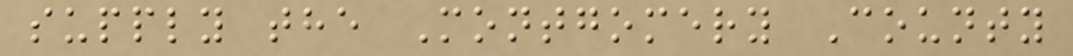supply the Montgomery County
